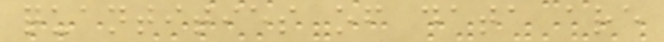quantities of data are
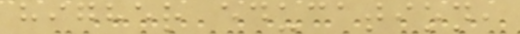higher education,
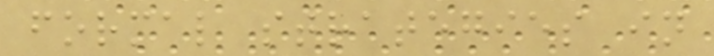formal strategies in
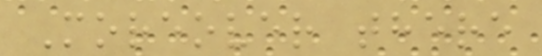Moreover there
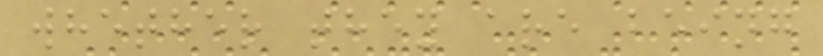whether they are being
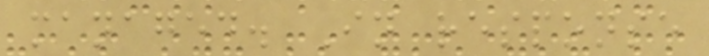managed. In response
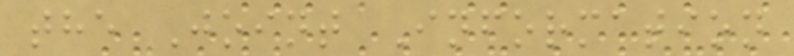the Joint Information
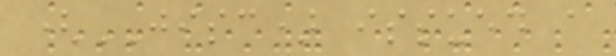(JISC) issued a
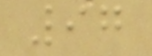97
